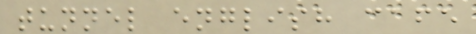tunnel english cafe
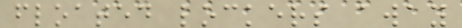floated lockers away
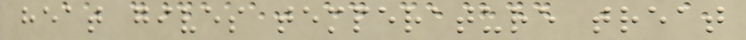heat gives temperature treat
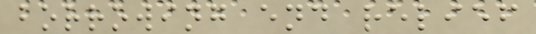borrowing end relief
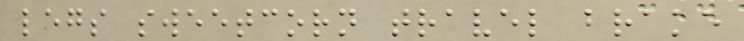legs sweetcorn travel brake
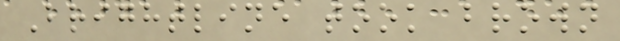Brightline took brown
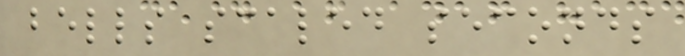bells scaled seconds
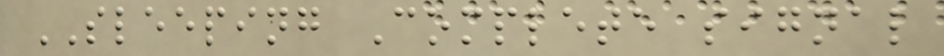SLEEPING Complete signal
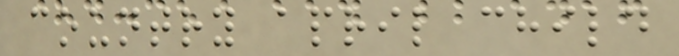country april child
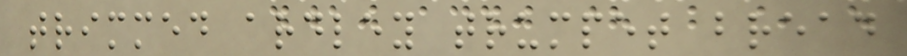trimmed ardley trumpet bread
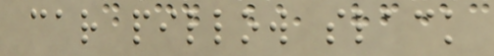car pillow slack
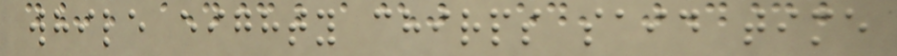while eighty chirps said time
